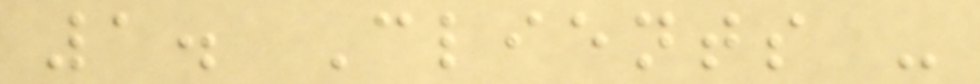1. Clients -
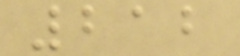212
